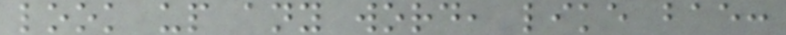look up any word, like bae:
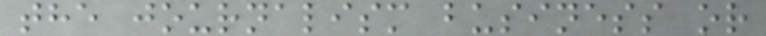the journalism business or
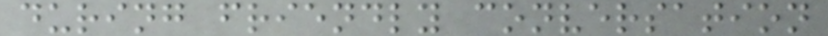during friendly conversation
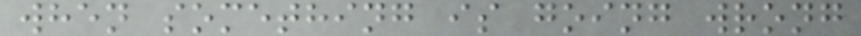when something is going wrong
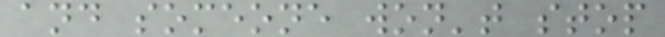and someone won't stop
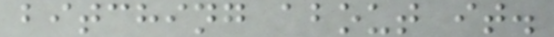bitching about it.
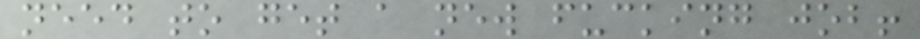need to get a new fucking job!
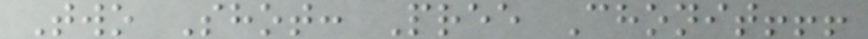Two Shot: Pree Chonit!!!
